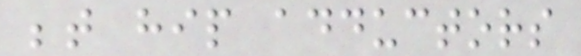between hip adductors
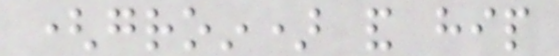(groin) and hip
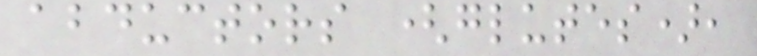abductors (glutes),
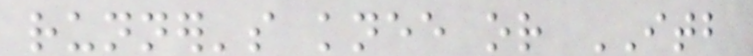runner's knee or ITB
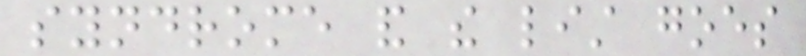syndrome and the list goes
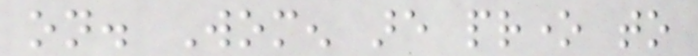on. Women are prone to
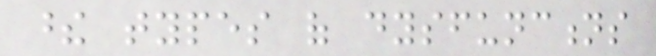these types of dysfunctions
